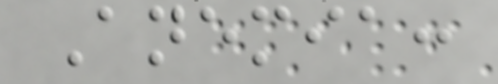Anemia:
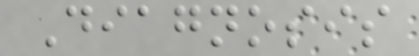Diagnosis
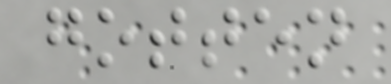gotten
